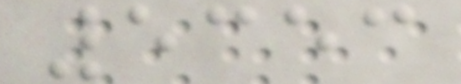5353
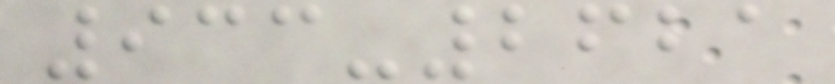933-2621
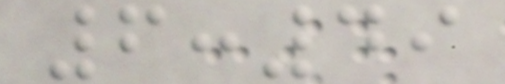6:49
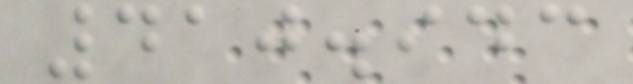410.943
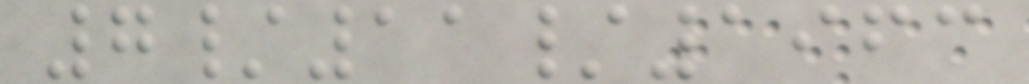7/11/1963
